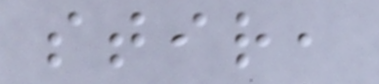stir,
